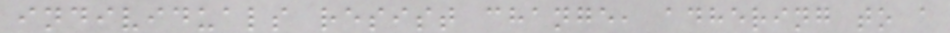individuals resist change, adhering to a
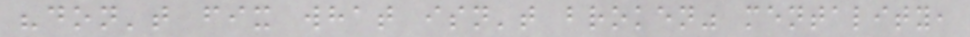"don't fix what isn't broken" mentality,
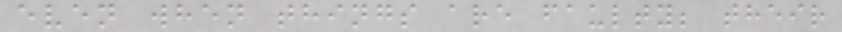even when things are faulty; their
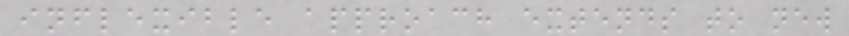inflexible approach extends to new
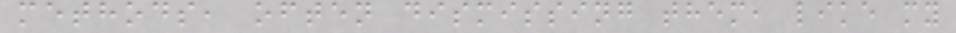methods, often dismissing them, like my
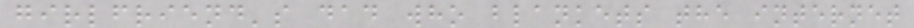girlfriend's dad who blankets the internet
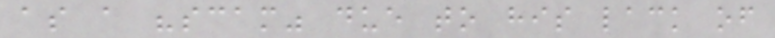as a "scam" due to his lack of
